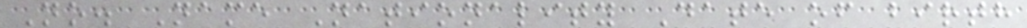No. Name Nationality Date of birth
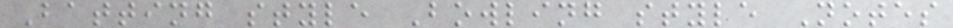Batting style Bowling style Notes
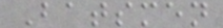Batsmen
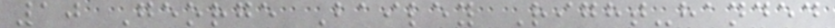10 George Bailey Right-handed
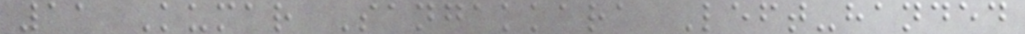11 Kumar Sangakkara Left-handed
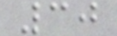30
